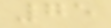75
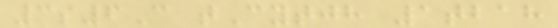3s6C tCytjh 1tbah
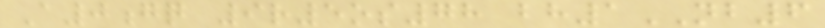A0gq 9r5os78 bh1NB6
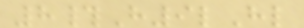8#H9lHl
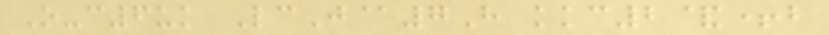O-c6uk LcJ@7H kkc2&+b
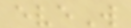eveW
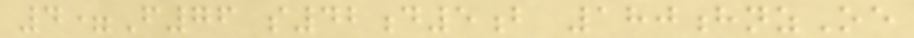4=F76 s42d5b 180hnzOe
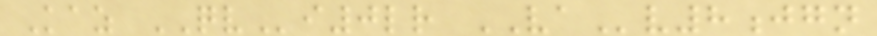Kaz QVi0lr VAv8jgn
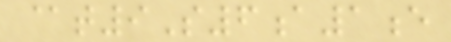@t9S6a1e
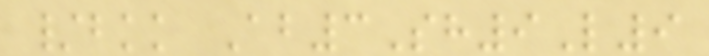/bkk Ab3Sh9L9
